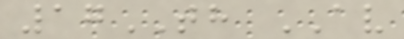17TH AV
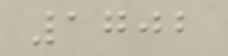1702
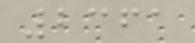2361
